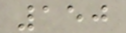150
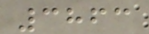3863
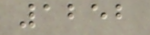1252
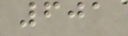601
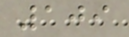109
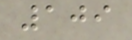109
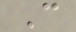C
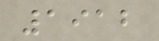1912
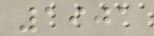1901
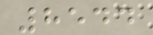8544
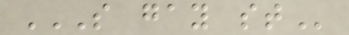S GAY ST
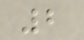2
